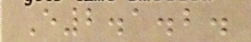E2.1.2.
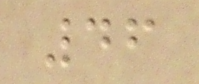46
